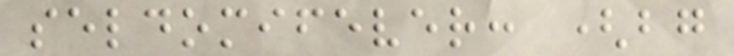seldomifever: (bg
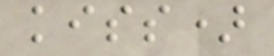kiss)
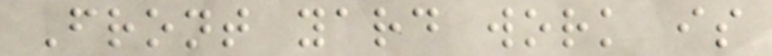Front yard work is
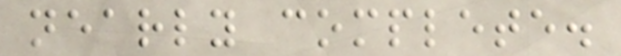nearly complete.
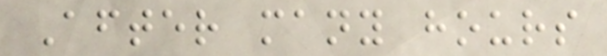After many hours
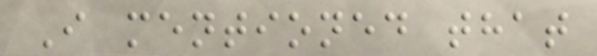I mentioned that
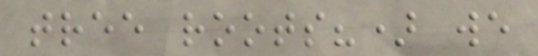tree roots?) we
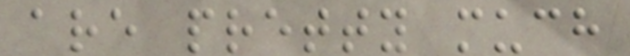are pretty much
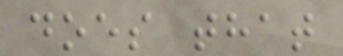does that
